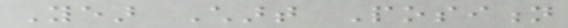Year Chart Position
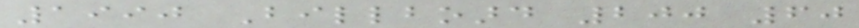1990 Billboard 200 60
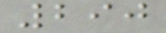290
